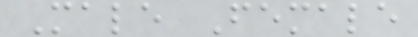Male Female
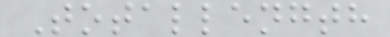Totallength
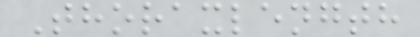Thoraxlength
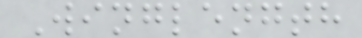Winglength
